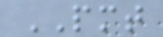PMT
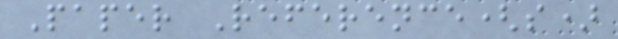Paper Reference(s)
